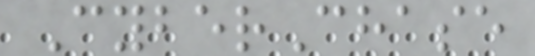CyberChase
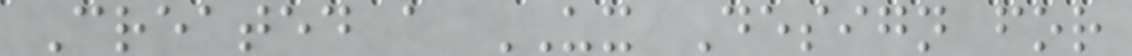Created a UX Design for
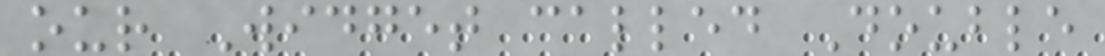our Widget called Double
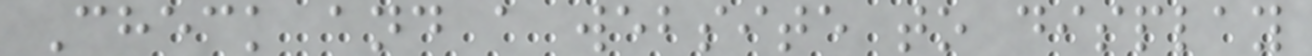Check and a website to display
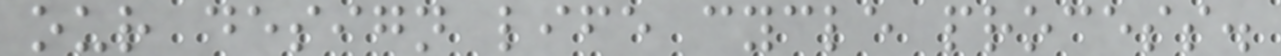our design life cycle process.
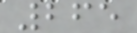265
